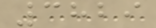3829
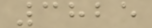3825
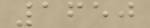1650
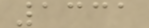1331
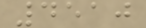4510
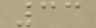33
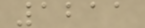1211
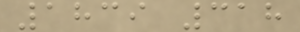1839 318
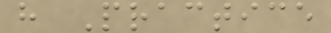h Practice
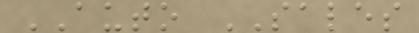AUTO SALES
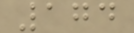174
